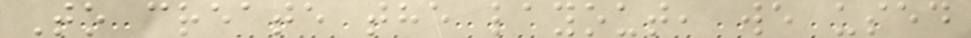To create the layout, we used
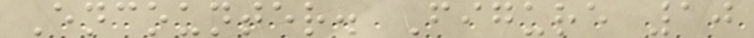Encounter. Figure 10
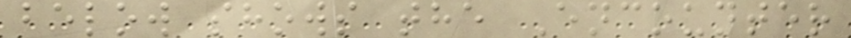below shows the Encounter
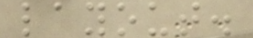layout.
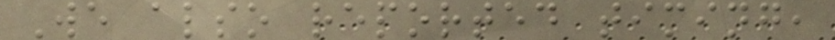We also reported timing,
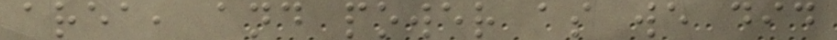area, and power as we did
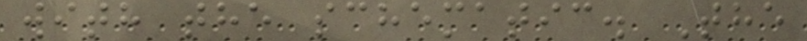with the schematic. The
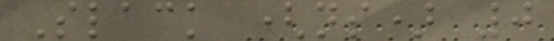Slack (ns) 0
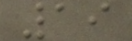19
